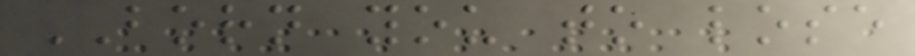BORN you to lose
